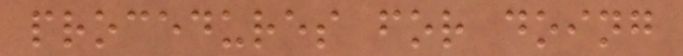procedures for doing
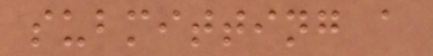submitting a
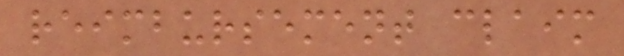reimbursement claim
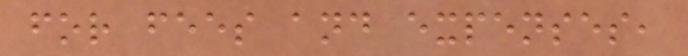for fees and expenses,
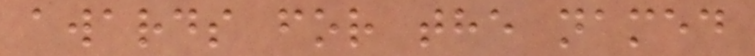awards for the named
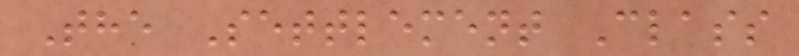The Settlement Class
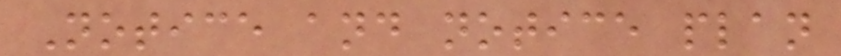Notice and notice plan
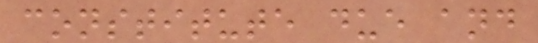constitute due and
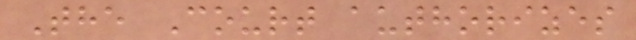The Court authorizes
